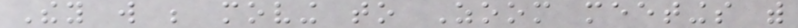They will be moving to Zoom meetings with
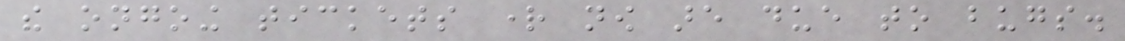the ongoing tickets right now are due to bugs.
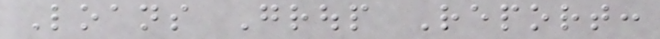Loans Group Report:
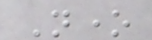None
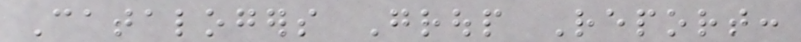Catalogers Group Report:
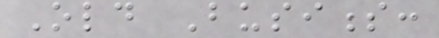Old Business:
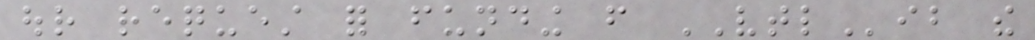our request for funding from VTLib the
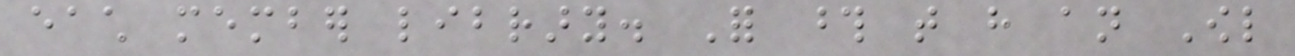each member library. For those that have an Owl
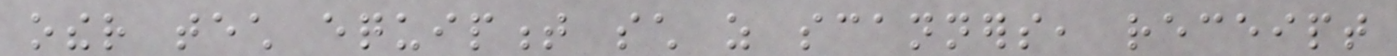other tech equipment such as scanners, receipt
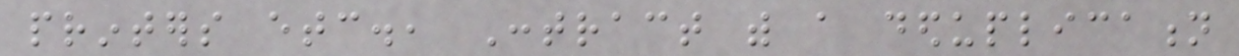printers etc., Contract with a deduplication
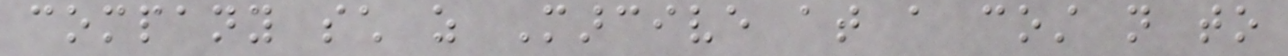company such as Marcive at a cost not to
